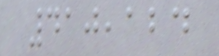410,124
